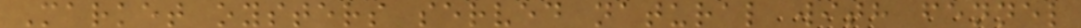Market oysters served natural with fennel
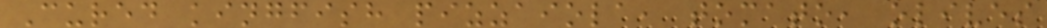Cured kingfish pizzaiola, tomato, olives
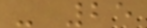- 25
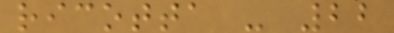ricotta - 22
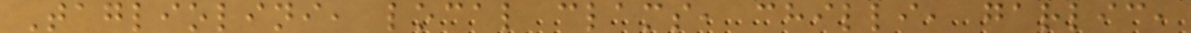Tagliolini, local clams, chilli, garlic,
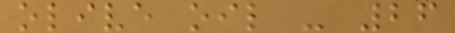olive oil - 26
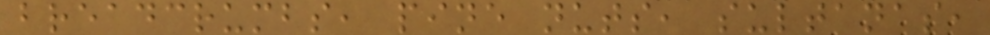breadcrumbs, pine nuts, sultanas,
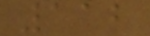112
